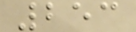253
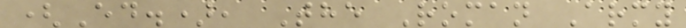(Ed.), The Roman Army
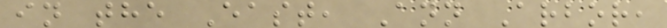in the East, Ann Arbor,
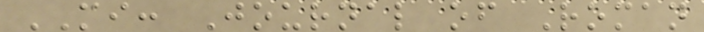MI: Journal of Roman
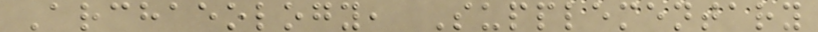Archaeology, Supplementary
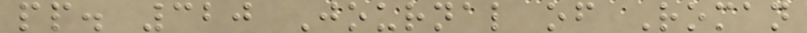pp. 320 Journal of Roman
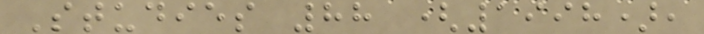Studies 88 (1998),
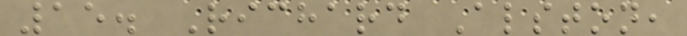15. Richard Alston,
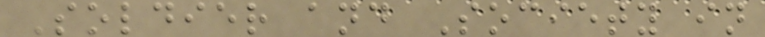Soldier and Society in
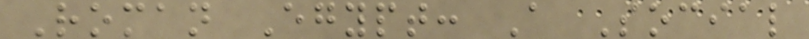Roman Egypt: A Social
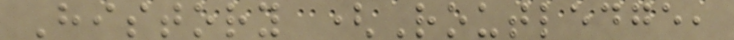History (Routledge,
